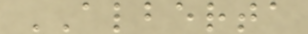ALBERTA
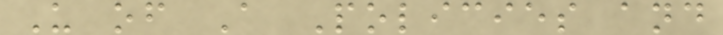U of A Policies and
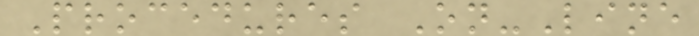Procedures On-Line
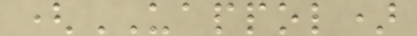(UAPPOL)
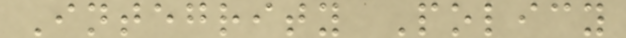Integrity Policy
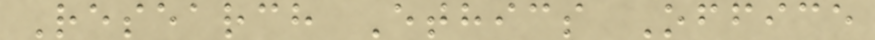Research Ethics Office
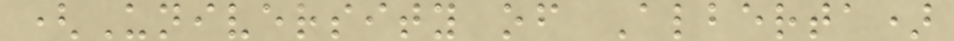(University of Alberta)
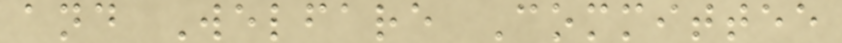and Welfare Committee
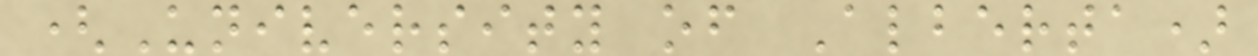(University of Alberta)
